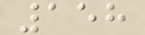158
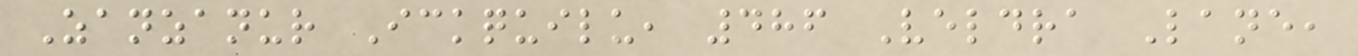Zanzanur Ickquilu, 486 Veldra Lane,
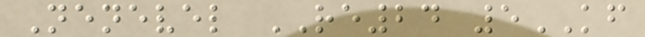Nenevel RE24 5KF
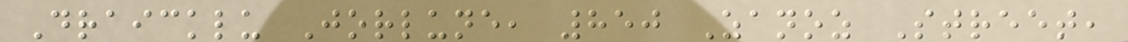Draicklu Jorlune, 850 Zanoz Street,
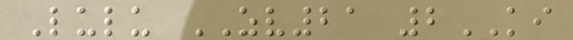Lulu ZV21 2KI
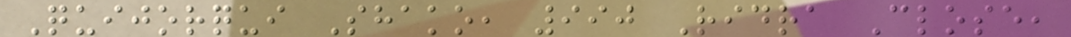Quijorqui Shako, 990 Ridra Close,
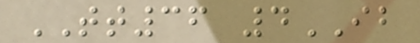TT36 4IB
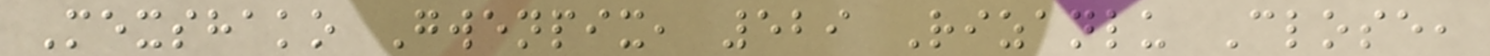Mexshako Gwenpix, 529 Rizanlu Close,
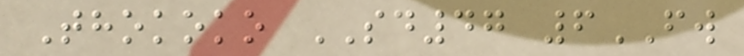Thokoko SD47 6FW
